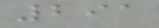291
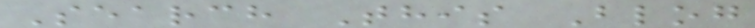Search This Blog
